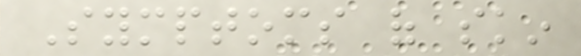Symptoms of skin
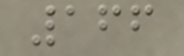166
